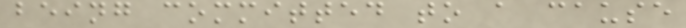being committed to a cause
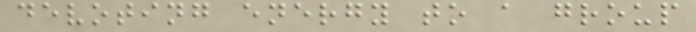devoting energy to a group
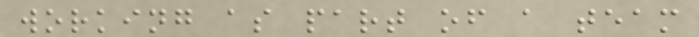working as part of a team
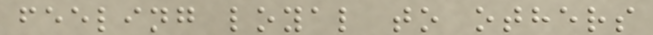feeling loyal to others
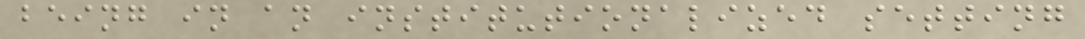being in an institutionalized setting
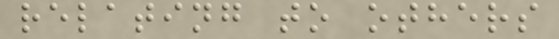relating to others
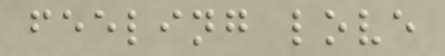feeling love
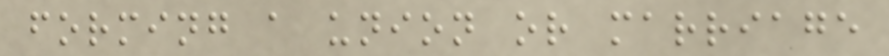forming a union or marriage
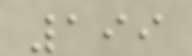199
